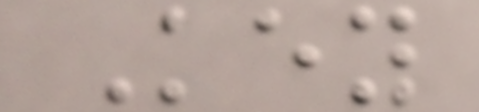Key
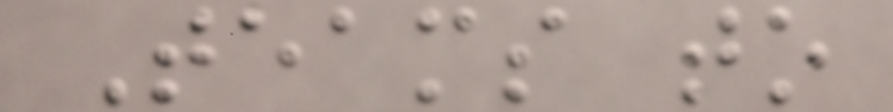Teams to
